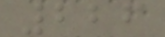226
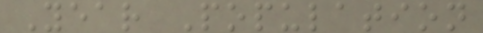Year Population
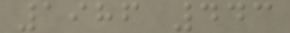1986 443
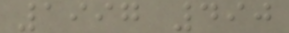1997 490
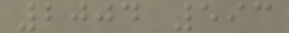2004 593
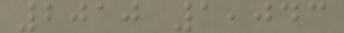2010 1,043
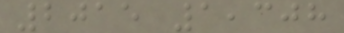2015 1,308
